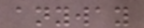anyway
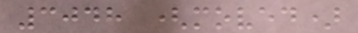3048 (moved)
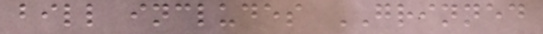bill includes GRINNED
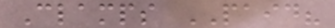Clamps PAID?
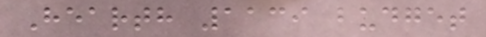Hearth 1139 budget
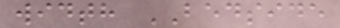width BEDSIDE
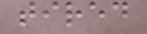tired
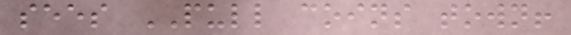sees PULL coins town!
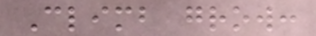Climb grow:
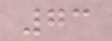73
